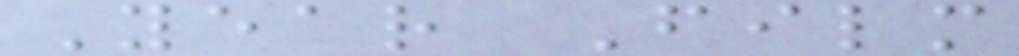Year Film
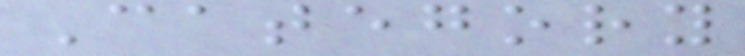Category
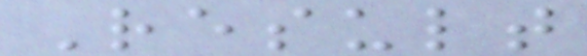Result
